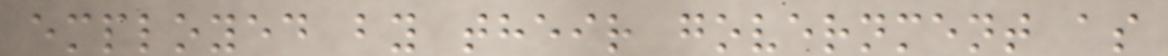employed by their government as
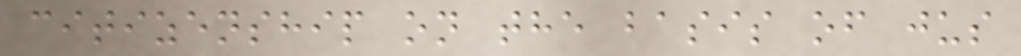citizenship on the basis of jus
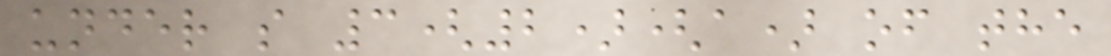under s 3(2)(a) of the
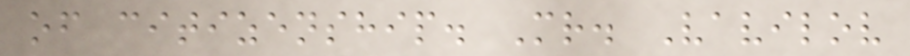of citizenship. Mr. Vavilov
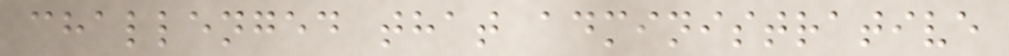challenged that administrative
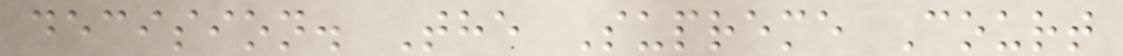decision. The Supreme Court
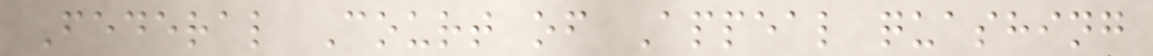Federal Court of Appeal quashing
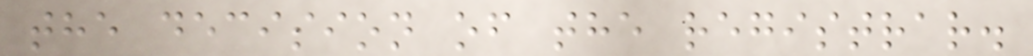the decision of the registrar.
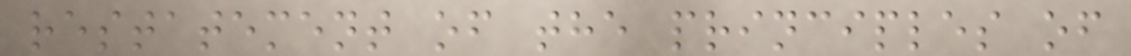restatement of the principles of
